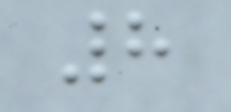8
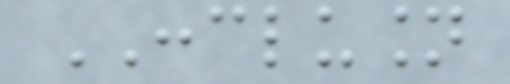CONCLUSION
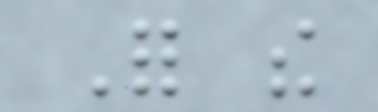For the
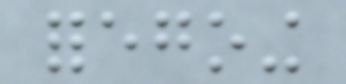foregoing
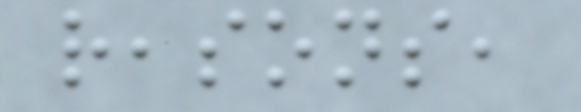reasons,
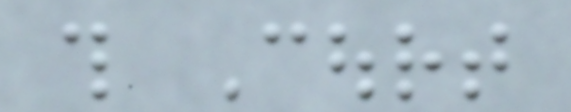this Court
